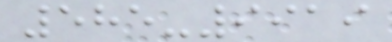585-9919
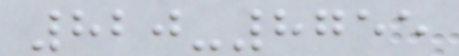820-8755
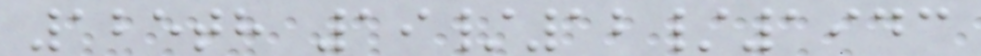125th 19/12/1943
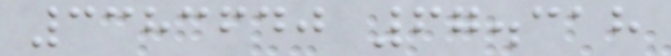3383640 67.318
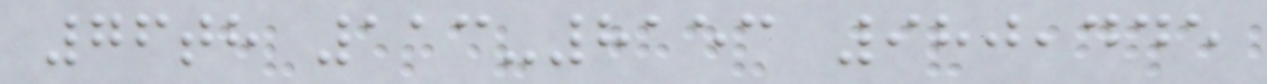76th 113-8153 980,445
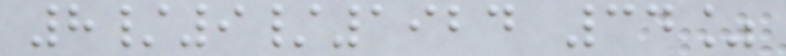8/9/1924 34%
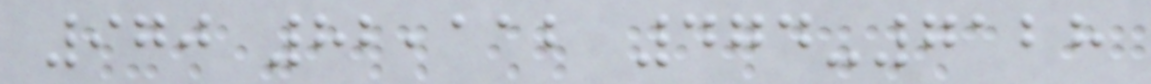970 82,112 474-7128
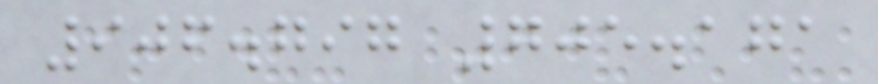906.797 705.171
